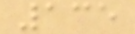135
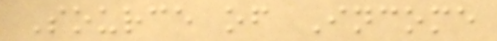Source of Income
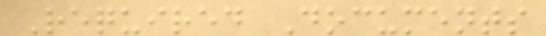Required Documents
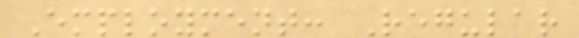Employment: Regular
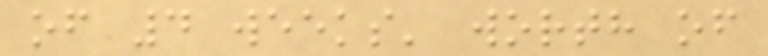of 4 weeks' worth of
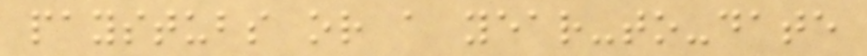paystubs or a year-to-date
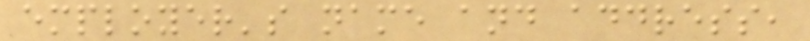employer's name and address,
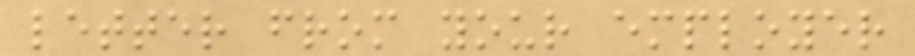letter from your employer
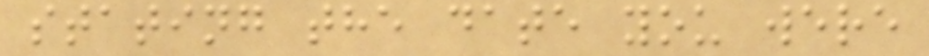stating the date you were
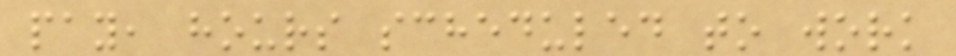pay, hours scheduled to work
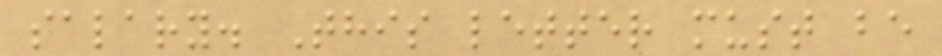salary. This letter must be
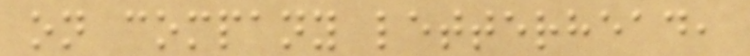on company letterhead,
